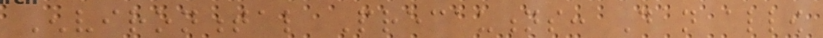Environmental Precautions: Do not allow
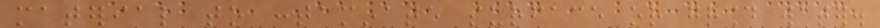material to contaminate surface or ground water.
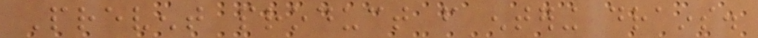Prevent product from entering drains.
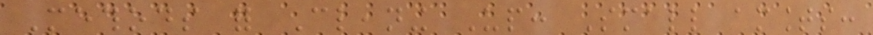Methods for Cleaning Up: Small amounts:
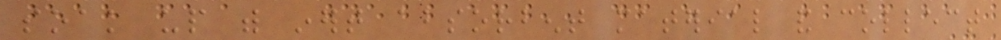soak up with inert absorbent material and collect
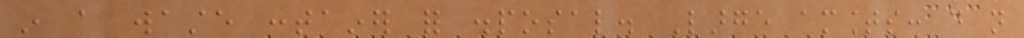in a waste container for disposal. Large amounts: do not
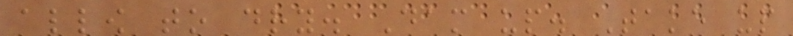allow to dry. Dam up. Take up
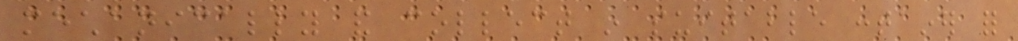mechanically and collect in suitable container for
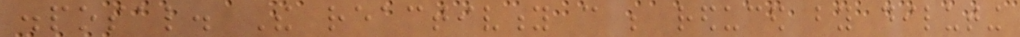disposal. The reactivity can be reduced by diluting
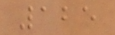125
